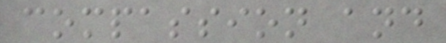compassion and
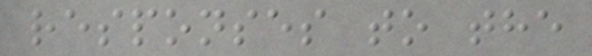responses to the
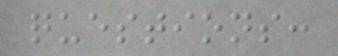questions:
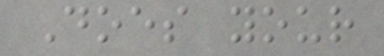Does your
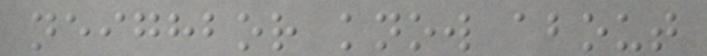neighbor know about
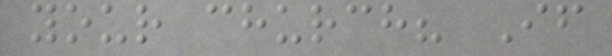your church? If
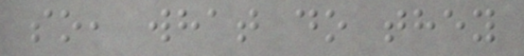so, what do they
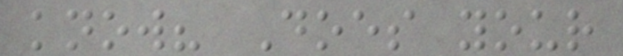know? Does your
